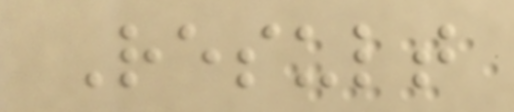Result
